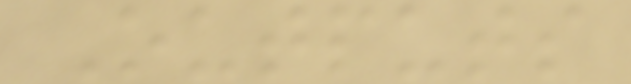Outputs
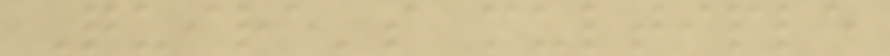Quire's multiple
